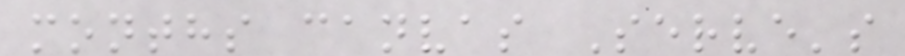months canvas Serve's
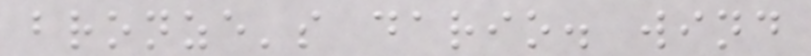bronze's dario. wind
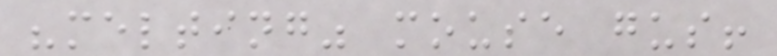"melting" mouse gus!
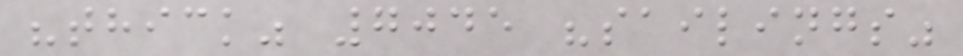"thick" 7045 "sailings"
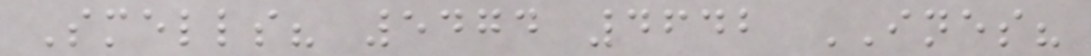Smells? 5474 4642 INES?
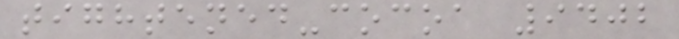tightened-cocoa 9402
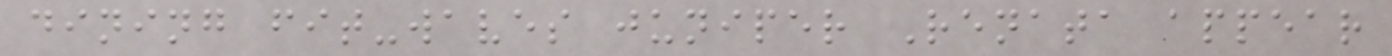dining fit-waves juniper Renata appear
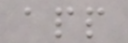app
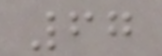67
